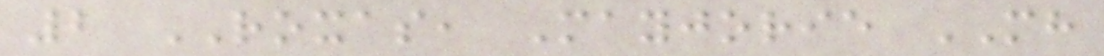2 ROXAS, Mayjorie MH
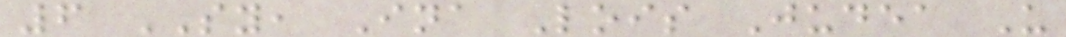6 SY, Ina Lois Judea U
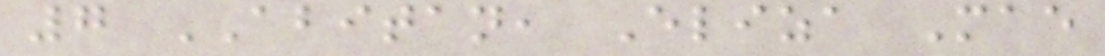7 ABITAN, Eliza Mae
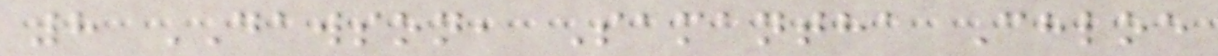8 DAWSON, Samantha Chloe
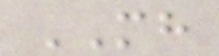MH
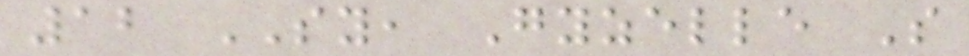12 SY, Gyzelle S
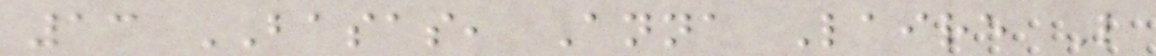13 BASAS, Anna Laire L
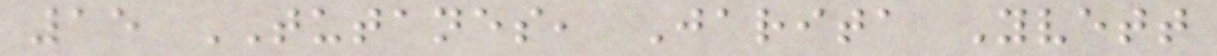15 TUTANES, Jarita Yvett
